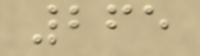265
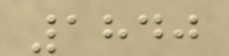1840
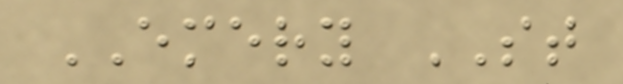EMERY ST
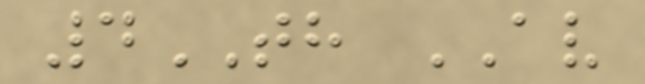4TH AV
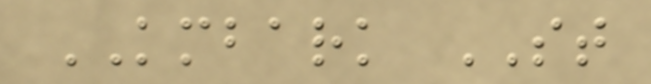KMBARK ST
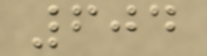604
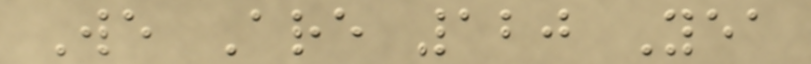We Are 120 Yea
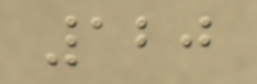120
